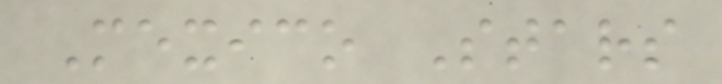Mexico Stars
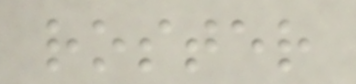roster
